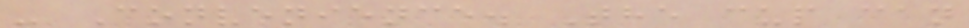- Convenience. The cup can
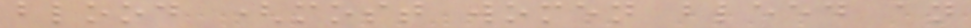blood (most women bleed an
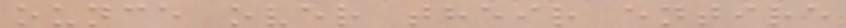ounce over their entire
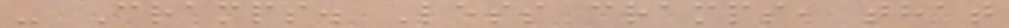- Cramps. Less cramps, that
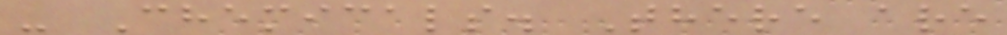- Chemicals. There are
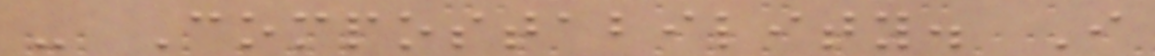- Compostability. I
